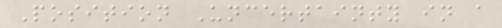Position Uncertainty in a
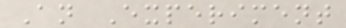An Experiment
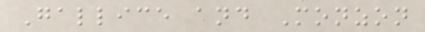Gallice and Monzon
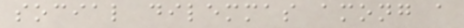social dilemmas among a
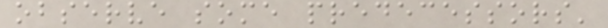observe some predecessors'
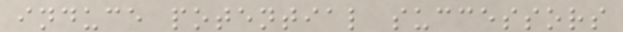induce potential successors
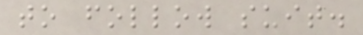to follow suit.
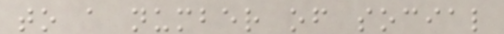to a number of social
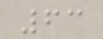63
